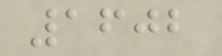1602
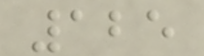125
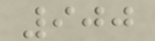900
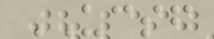UCSF
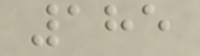185
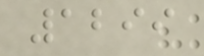1299
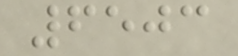6503
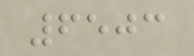6503
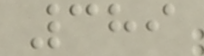389
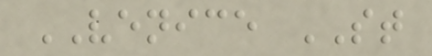VENICE ST
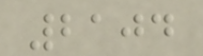2104
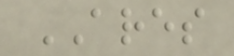ARES
